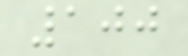100
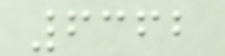6362
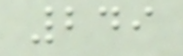249
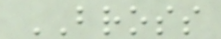BROSS
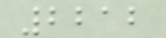2212
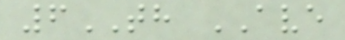6TH AVE
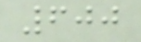600
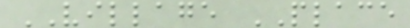VILLAGE PLACE
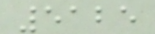5125
